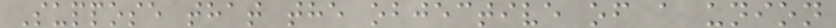Suppose that the objective of a union
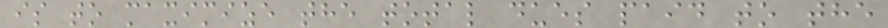is to maximize the total dues paid to the
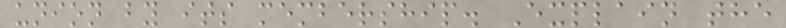union by its membership. Explain the
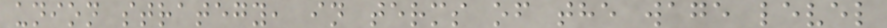union strategy, in terms of the wage level
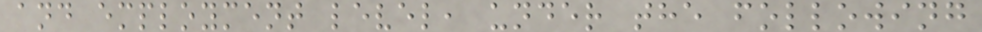and employment level, under the following
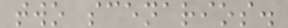two scenarios.
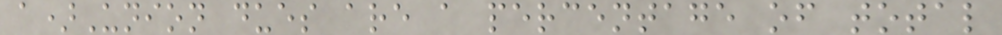a)Union dues are a percentage of total
